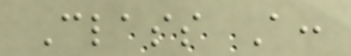Class A:
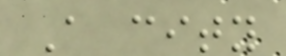A city
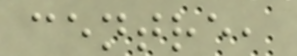centre,
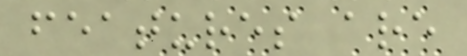features are
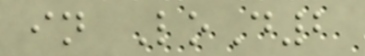in LoD2
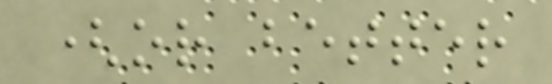(or better
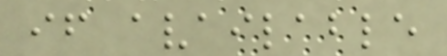if available
